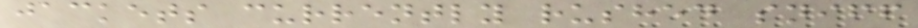jackets currently rushed sniff
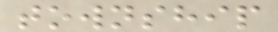township
